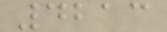4213
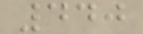440
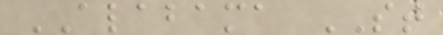ALABAMA ST
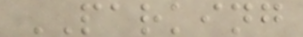PARKING
